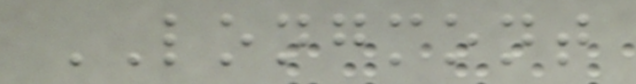LONGMONT
